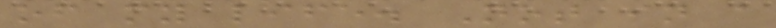of my life. Not in a
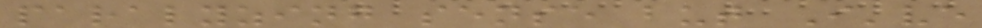paralyzing sense but I've
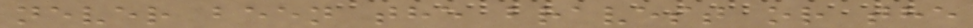never been the bravest or the
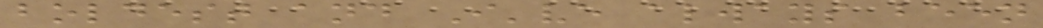boldest and I've always been
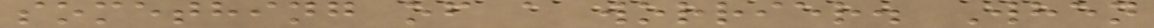something of a worrier. When
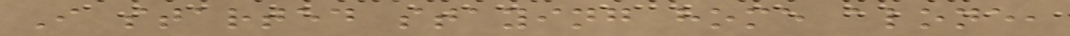I started staying home alone,
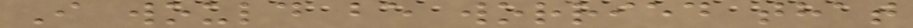I would be worried that
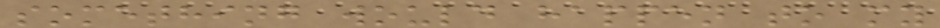something would happen to my
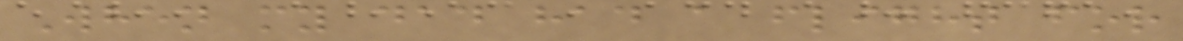When my dad had a flight for
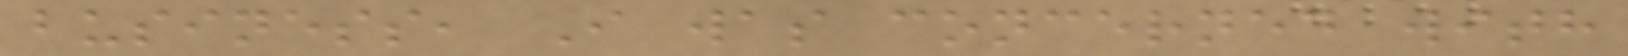business, I was concerned with
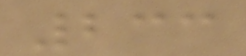233
